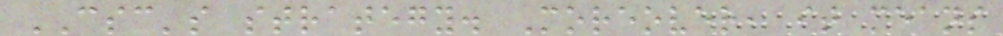CSC's strategy. Moreover, it means
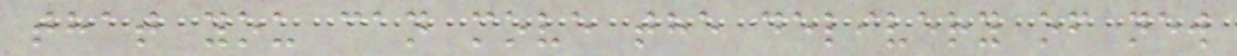that you can move the delivery of new
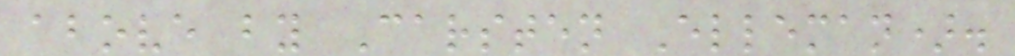above by Carsten Elleman).
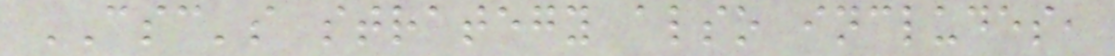CSC's strategy also includes,
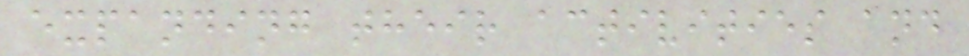expanding their activities and
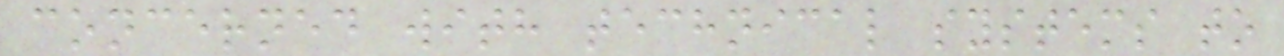concerned with technical systems to
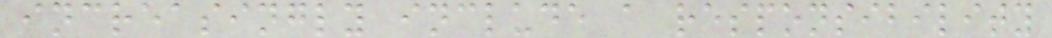increasingly include a responsibility
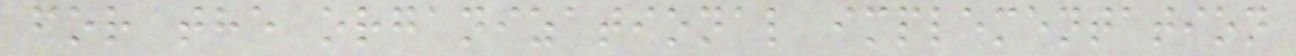for the organizational implementation
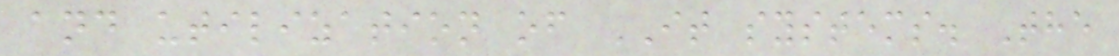and utilization of IT systems. The
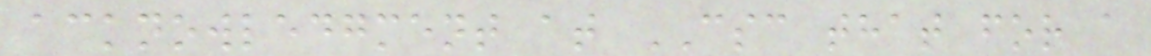acknowledgment at CSC that for a
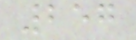257
